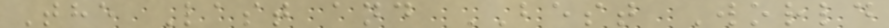The Last and BEST World
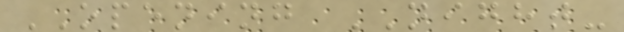OPENING NIGHT-
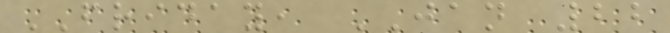FRIDAY, JAN 22
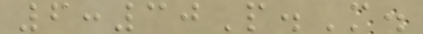6:30P.M.
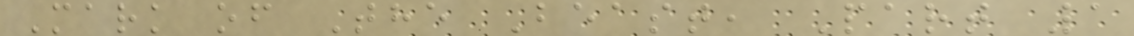Mark of The Beast, Part 1
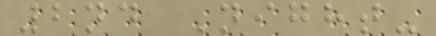2nd Night-
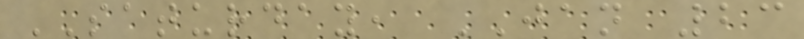SATURDAY, JAN 23
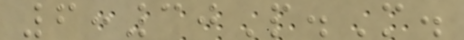6:30P.M.
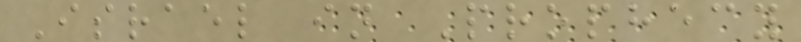Israel in Prophecy
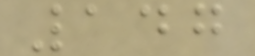147
